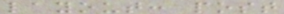layout: post
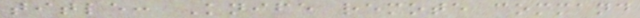title: Knife remote command
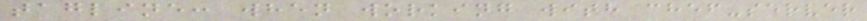tagline: when working with chef-server
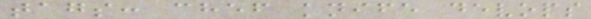tags: chef knife devops
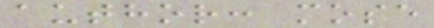author: mose
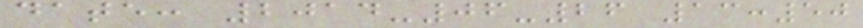date: 2014-06-26 13:50
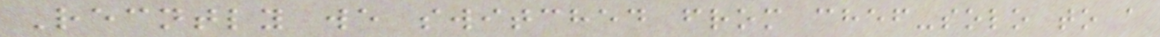Recntly we switched from chef-solo to a
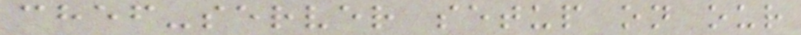chef-server setup on our
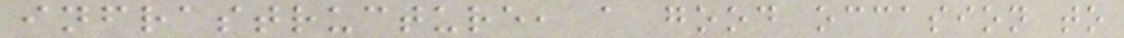infrastructure, a good occasion to
